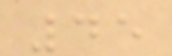45
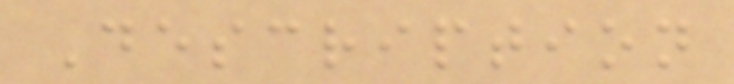Description
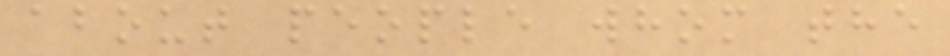about people whom the
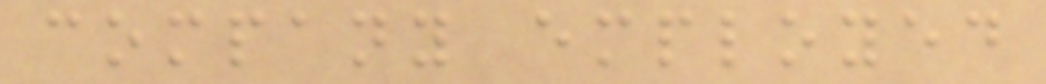company employed
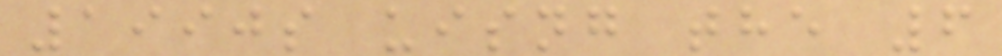1990s uisng the 6
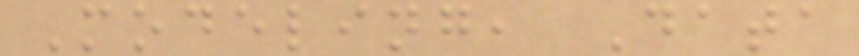Modeling, Data
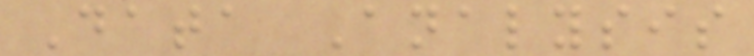Data Analysis
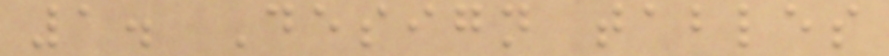1. Design tables
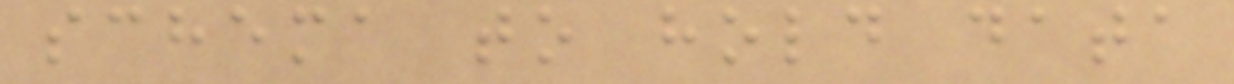schema to hold data
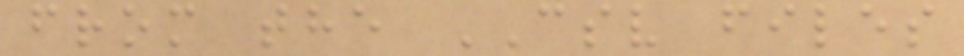from the CSV files
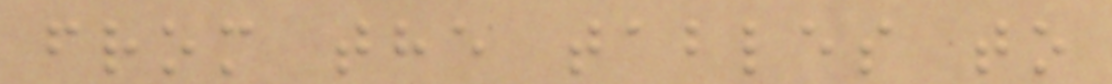from the tables to
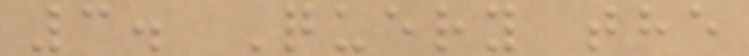3. Query the
